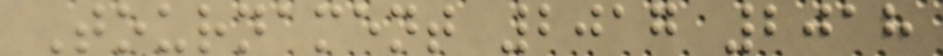Tournament 2017 2018
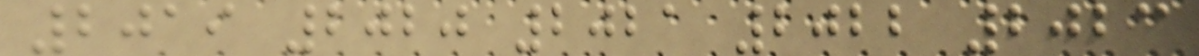2019 2020 2021 2022 2023
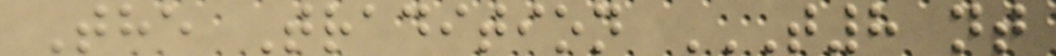The Tradition T8 NT
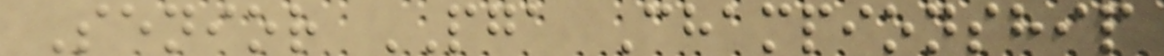Senior PGA Championship
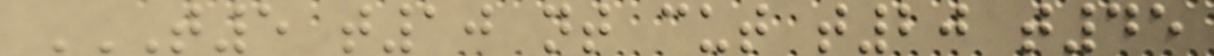T5 T10 NT CUT T20 T45
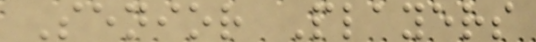Senior Players
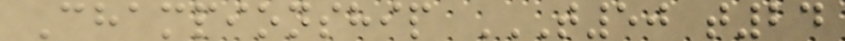Championship T50 T24
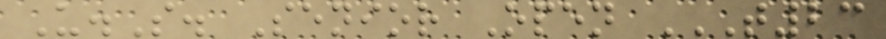U.S. Senior Open T23
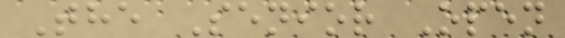The Senior Open
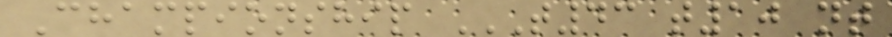Championship T43 T10 NT
